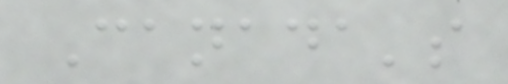Canada's
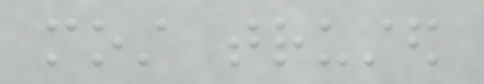most trusted
